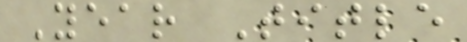Year Title
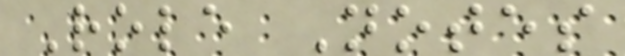Role Notes
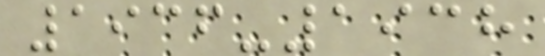1936-1938
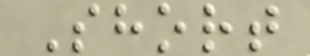Short
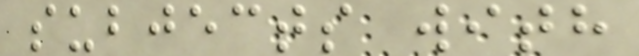subjects with
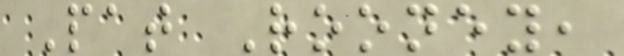Pat Rooney,
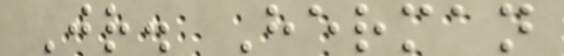Jr. Herman
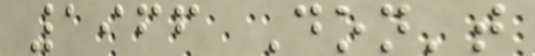1966 Don't
